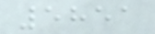5851
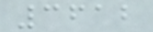3612
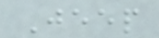Jeep
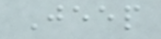Jeep
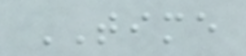TIME
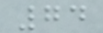74
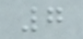7
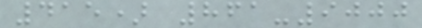415) 861-9000
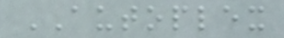AUTOPLEX
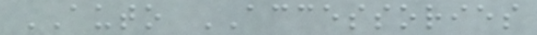AUTO ACCESSORIES
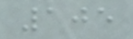105
